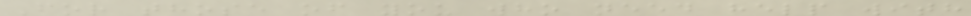For those of you who need help with
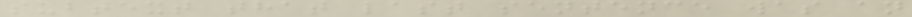subtext that last sentence was an
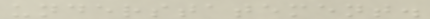understatement.
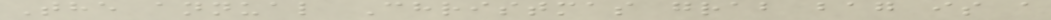The annual Christmas grab bag is a
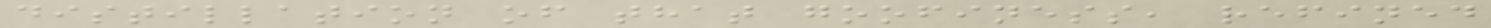distillation of that goofiness, refined
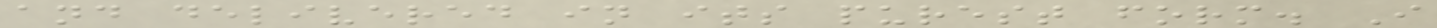and delivered in its purest form. I
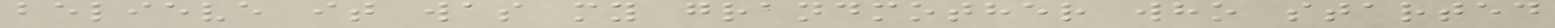believe it was my grandmother who started
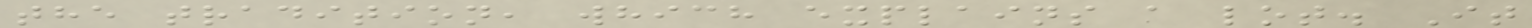the tradition, which explains a lot. It
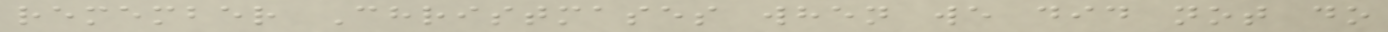remember Christmases when we did not do
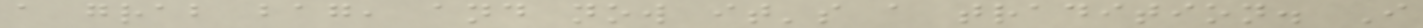a grab bag, and now it's a tradition. I
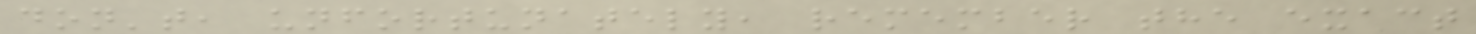don't, unfortunately, remember the exact
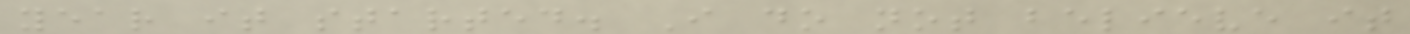year it started. I do not believe it
